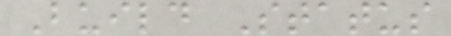Build Status
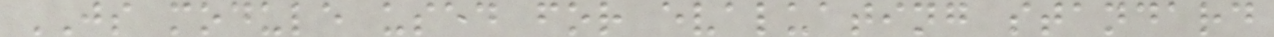JS module used for evaluating standard
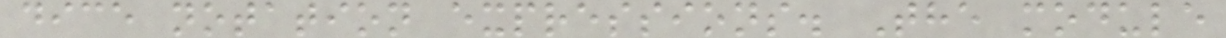dice notation expressions. The module
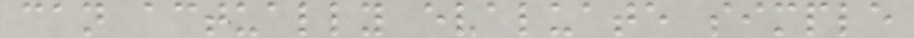can actually evaluate simple
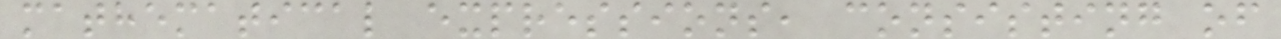mathematical expressions, consisting of
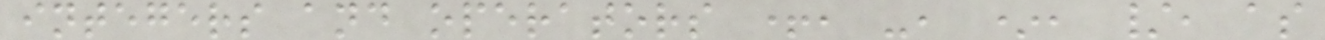integers and operators +, -, *, /, as
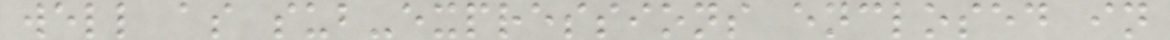well as sub-expressions enclosed in
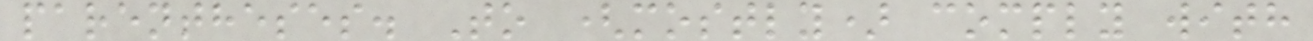parentheses. To (mostly) comply with
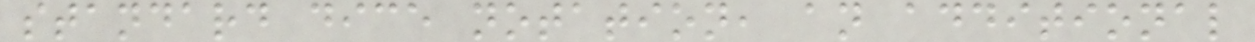standard dice notation, an additional
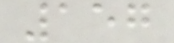157
